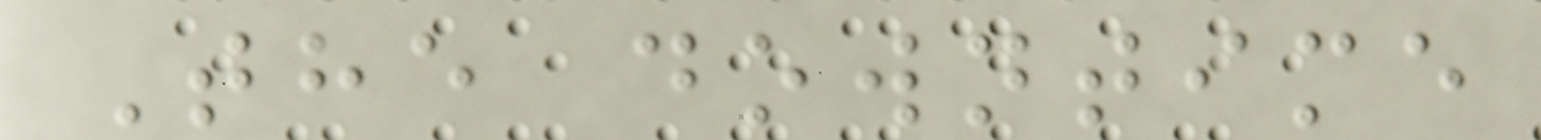The downtime
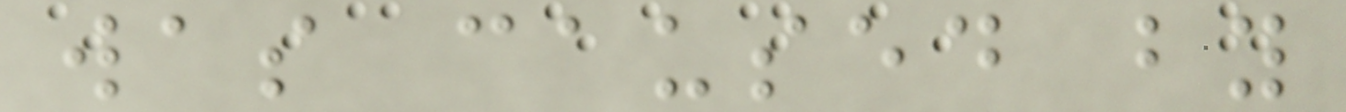was caused by
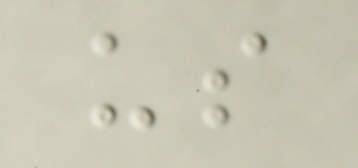us
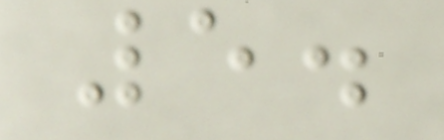5.
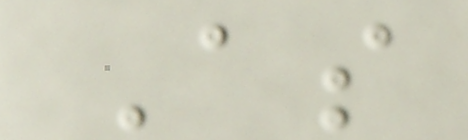As
